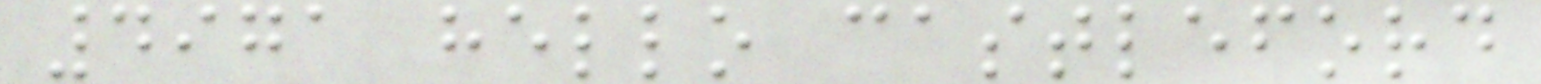4971 hello castleford
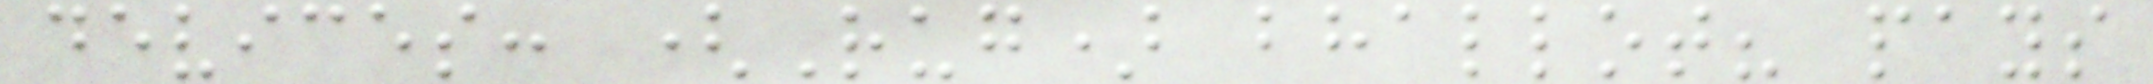devices: (Rug) bhallot? pays
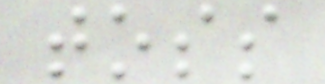toss
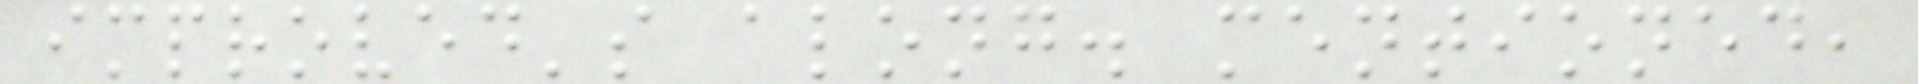improved's along. mentioned,
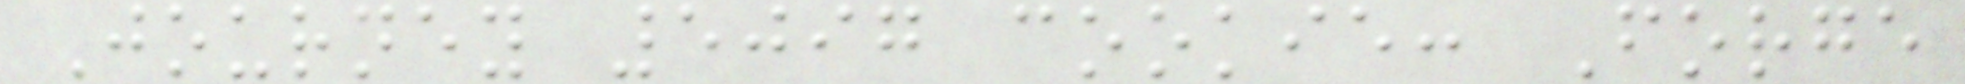Journey 5097 cookie: Forge
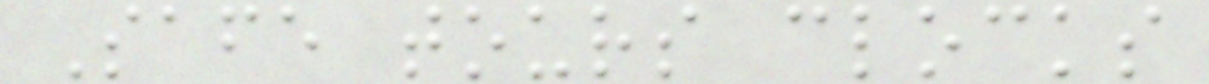Safe tours clocks
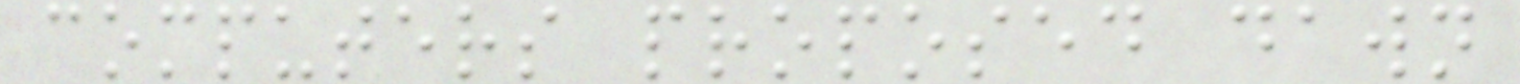computers proposed dawn
